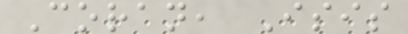Coran, Isis
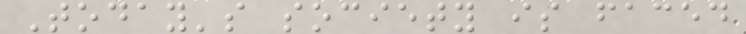Today's society is faced
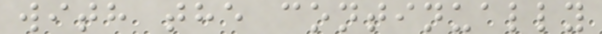with the continually
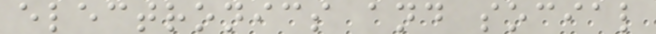electronics and social
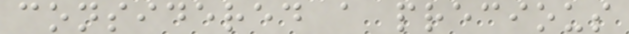considered a precious
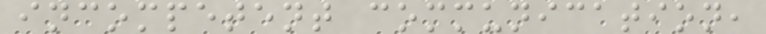incompetent communication,
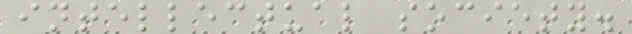intellectual society.
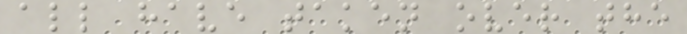all have taken over the
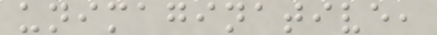unimaginative,
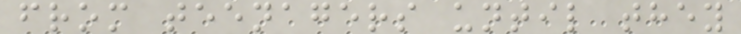from teenagers until they
